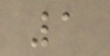1
